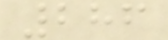286
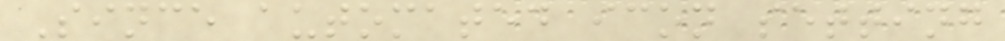Since automated icon setting
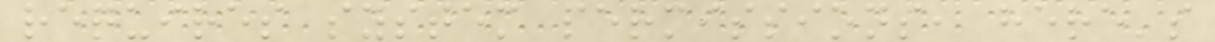requires system permissions, here's
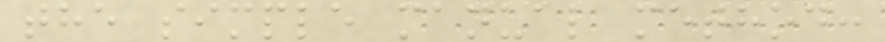the simple manual method:
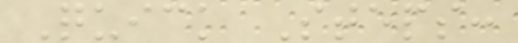Quick Steps:
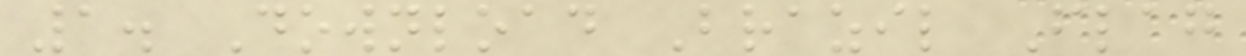1. Download Brazil Flag
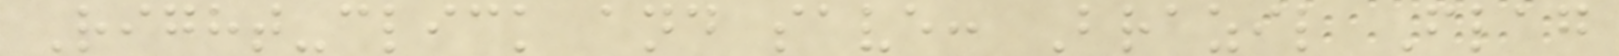Right-click and save: Brazil Flag
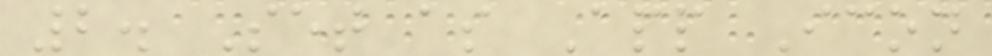2. Set as App Icon
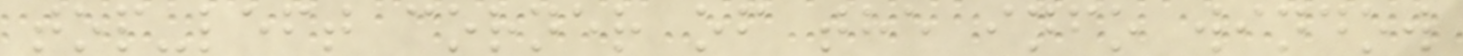top-left corner of the info window
